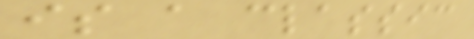is a classic
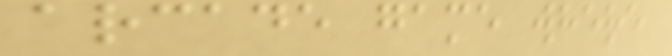arcade game where
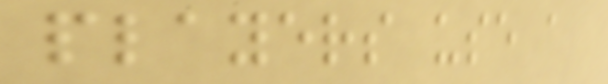players use a
